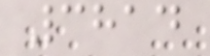3814
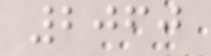2060
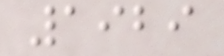1929
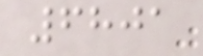6801
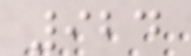924
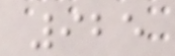925
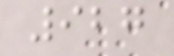927
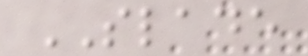SLADE
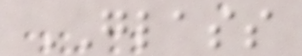GLASS
